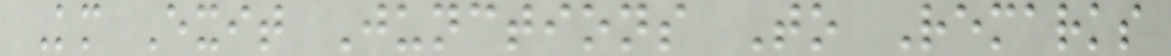Km Exit Junctions To Remarks
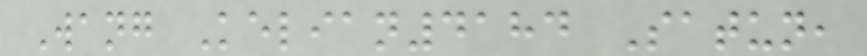Wang Kelian4184 Satun,
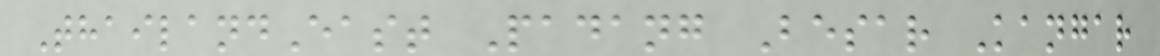ThailandEast Padang Besar Kangar
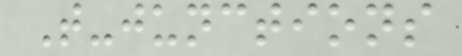T-junctions
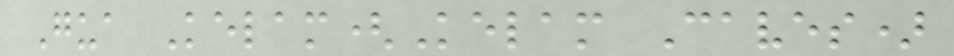Gua Kelam(Kelam Caves)
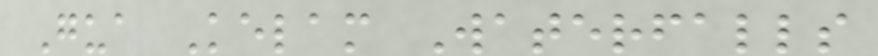Gua Kelam Waterfalls
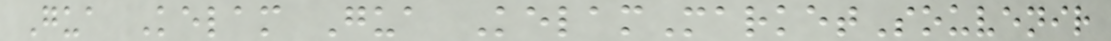Gua Kelam Gua KelamMarketSouvenir
